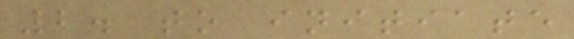2. to initiate
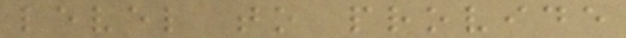level to provide
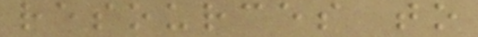resources to
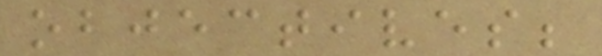objectives;
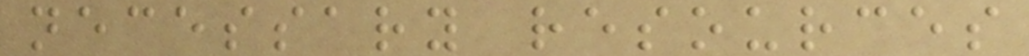necessary resources
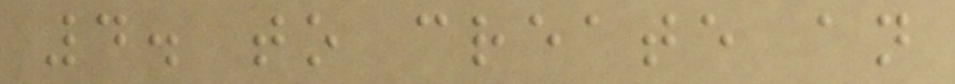4. to create an
